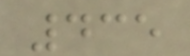435
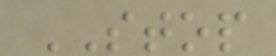STOP
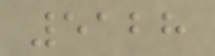5128
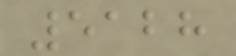5128
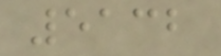5132
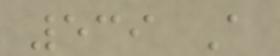539 A
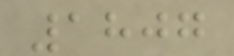1807
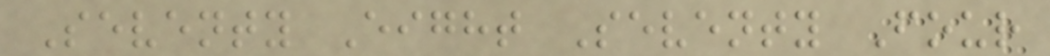Seventy Eight Seventy Four
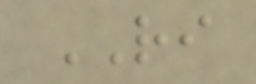RI
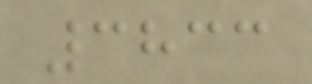3833
